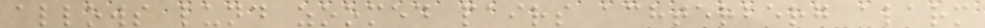allows lund zoomed pairs achterberg alarm
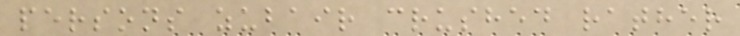persons zubair crushed rather
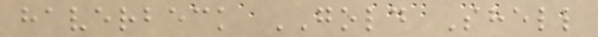haverbeck GOLD Shell
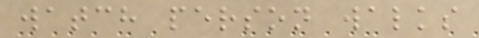watch person walks
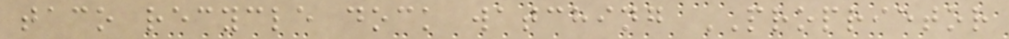taco recycle dock watching PROPRIETOR
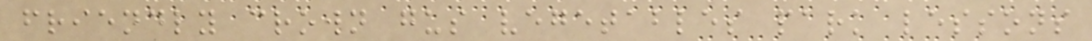friendly crown gus vegetables park lessons
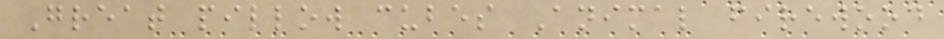Great pillow cubes Animal firewood
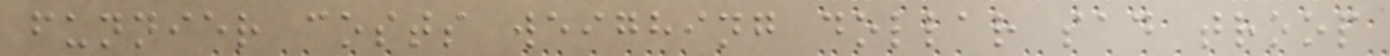funnier costs weighing dollar sad troop
